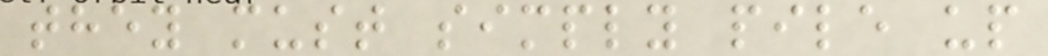they must simply pile up
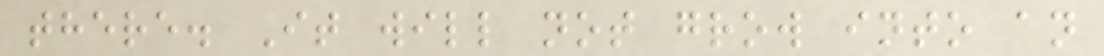there. It will not grow into an
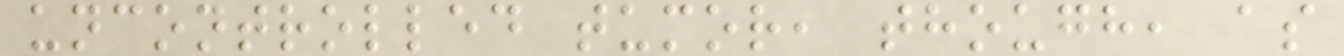uncontrolled tumor, though, as
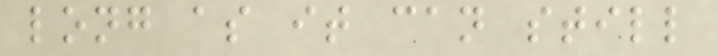long as it can still
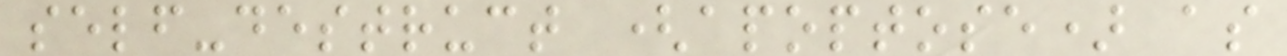self-destruct (apoptose) as
